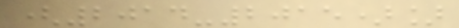(2014-2015)]
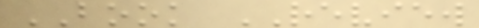BOOK REVIEW
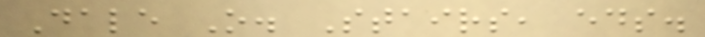Dale O. Stairs, eds.
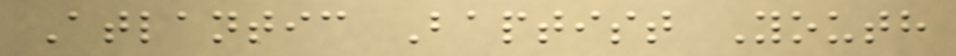Atlantic Baptist Youth
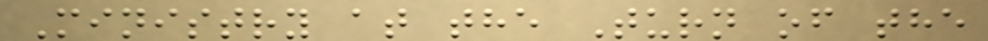Ministry at the Turn of the
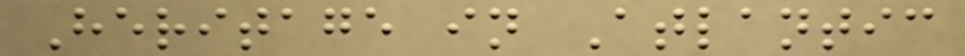Heritage in Atlantic
